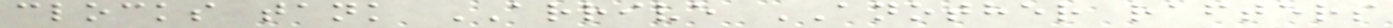clocks tank ARRIVE ANOTHER rafters
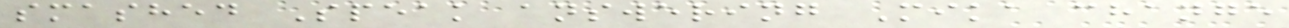smashed Speak answering Mika change
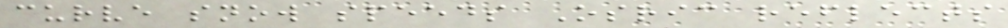curve snow speeds Osric reflects
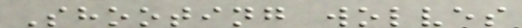Shooting wolves
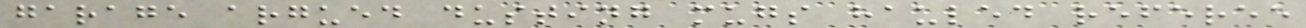garage argued dusting mugs hauled referee
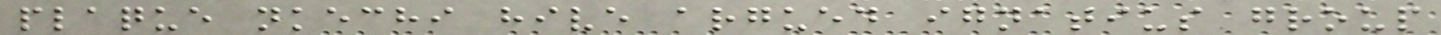plaque nkechi hive argued ignatius group
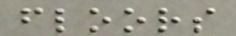floors
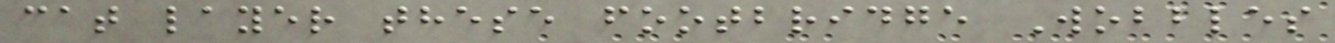cat layer these footbridge Wobbles
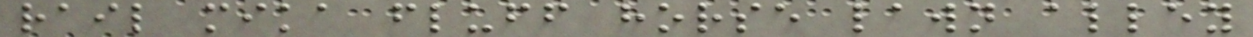rail mika fluff horse lawn alley
